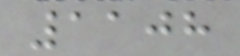1108
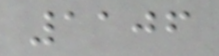1106
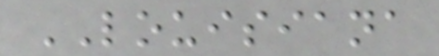LOUISIANA
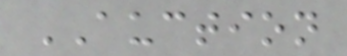AUCTION
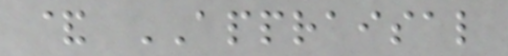& APPRAISAL
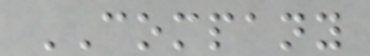COMPANY
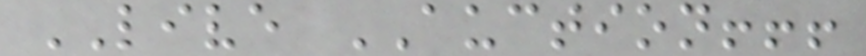LIVE AUCTION!!!
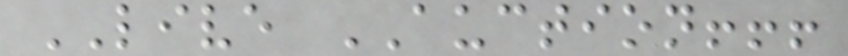LIVE AUCTION!!!
